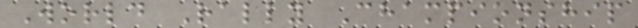World Rally Championship
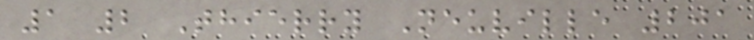1 2 Thierry Neuville 201
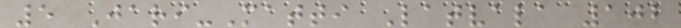5 Jari-Matti Latvala 102
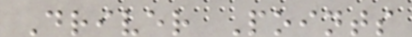Driver Points
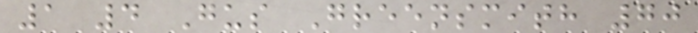1 4 Gus Greensmith 70
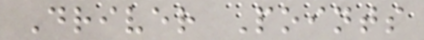Driver Points
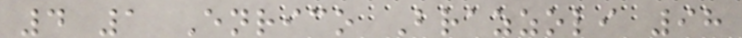4 1 Enrico Brazzoli 98
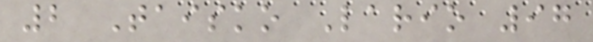2 Taisko Lario 97
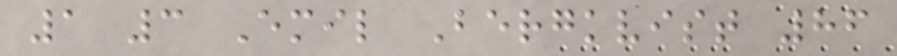1 3 Emil Bergkvist 86
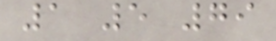1 5 79
